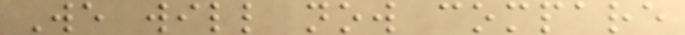We will now compare
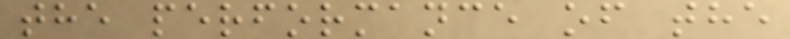the performance of the
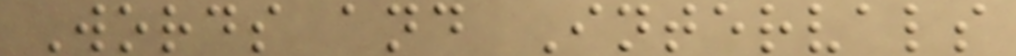Words and Intervals
